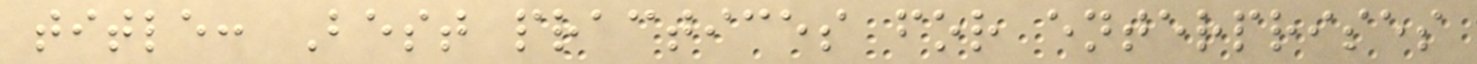title: Best practices for enterprises
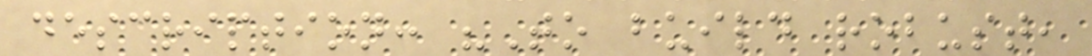description: "To build robust,
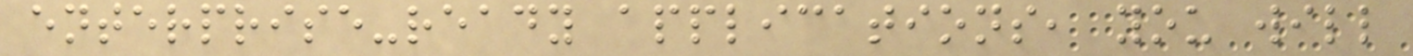enterprise-ready applications, you will
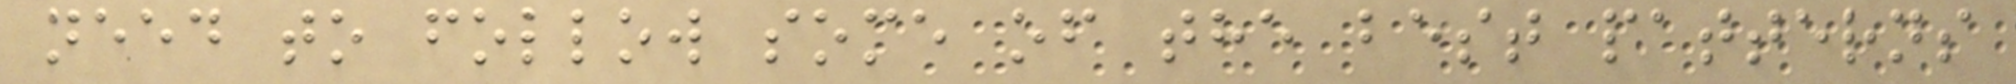need to follow some of the best patterns
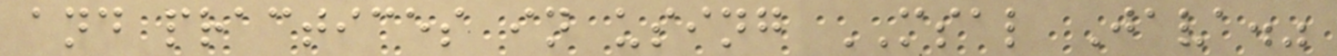and practices in using MSAL Java."
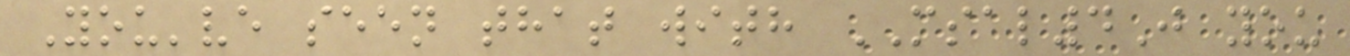You've seen that with MSAL4J you
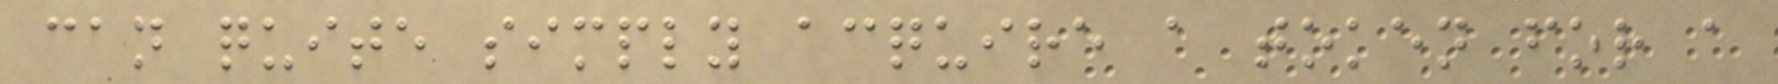can quite simply acquire a token for a
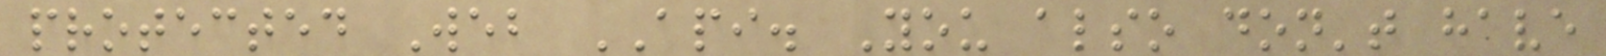protected Web API. You also don't have
